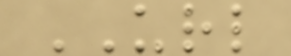URL
